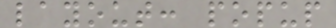layout: popup
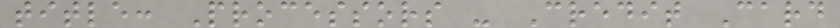title: Processors - Credit Card
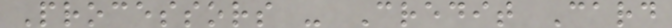Processors - Credit Card
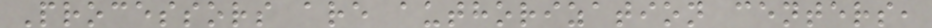Processors are authorization centers,
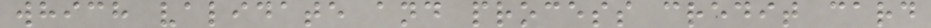which validate and process credit card
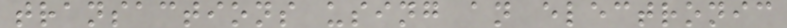transactions using an electronic
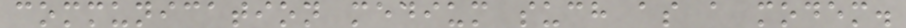communication medium such as a modem.
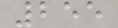255
